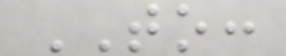TO:
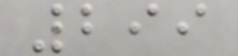299
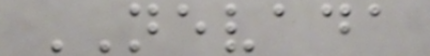NEVADA
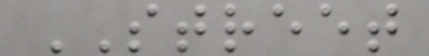STREET
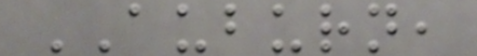AUBURN,
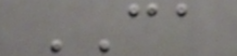CA
